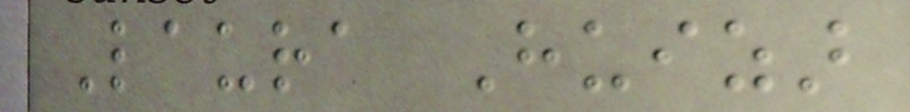Laura Huizar
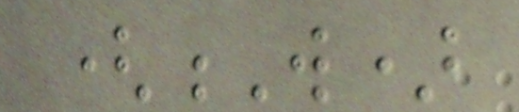(W)
